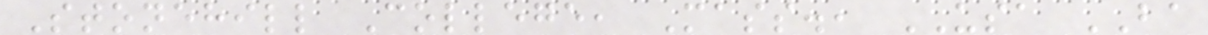Stonehill College, Mass., USA BA
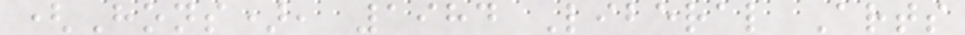(Hons), 1984 Liberal Arts
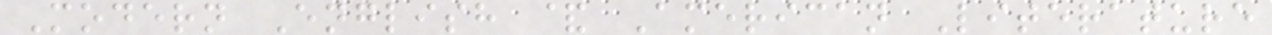Modern English & American Literature
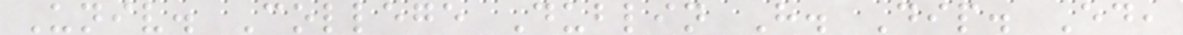Univ. College Dublin H. Dip. Ed,
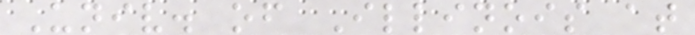Univ. of Illinois at
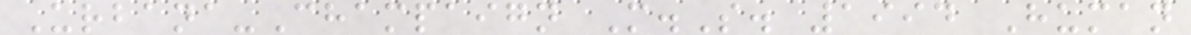Urbana-Champaign M.S. 1994 Human
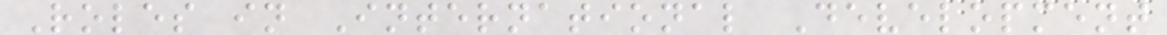Roles in International Development
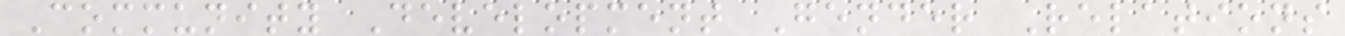Community Development Gender Relations
